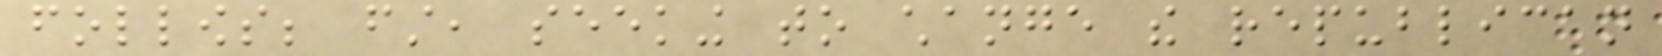follows; first, seeking to change the republican
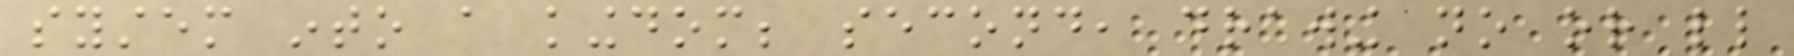system into a kingdom; second, drawing no or little
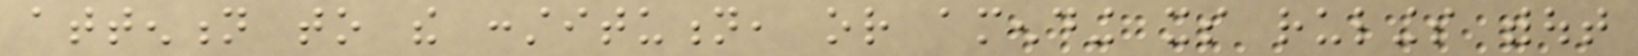attention to the constitution, or amending its rulings without
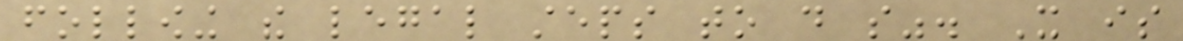following the legal steps to do so". It is
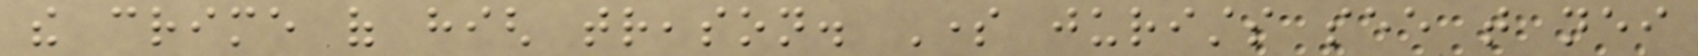the crime of high treason. Some jurists see that neither
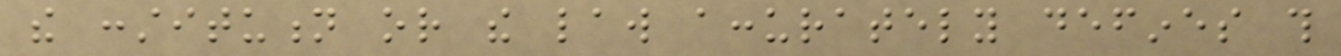the constitution or the law accurately defines this
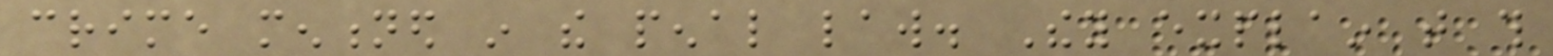crime mentioned in the penal law. They explain that this
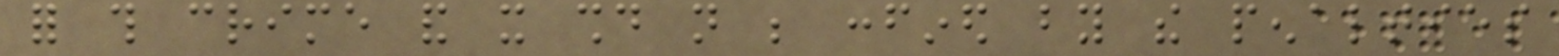for this crime and it should not be confined by the penalties
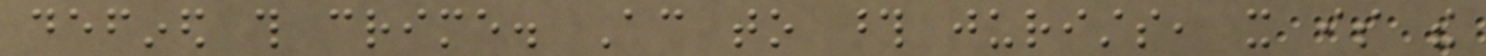defined this crime. According to those jurists, it is the
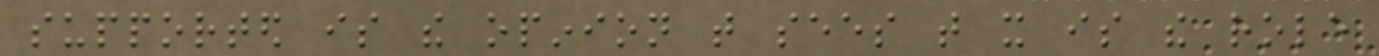supported is the opinion that sees that it is the role
